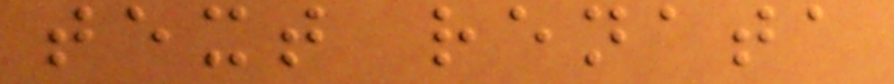text renata
